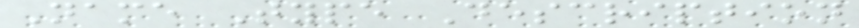Name Type Description
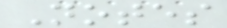Notes
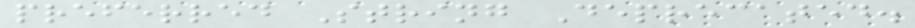preferred String Deprecated.
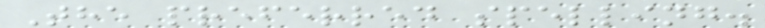The preferred spelling.
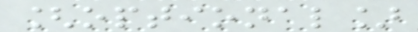[optional]
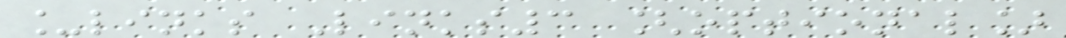_links Links3 [optional]
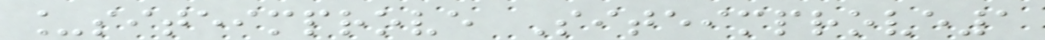_siteimprove Siteimprove1
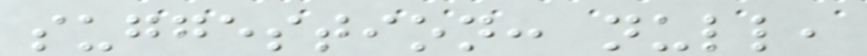suggestion: null,
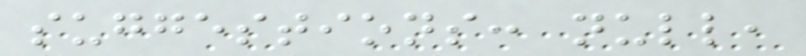suggestions: null,
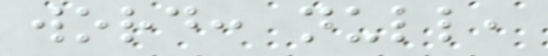word: null,
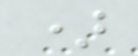)
